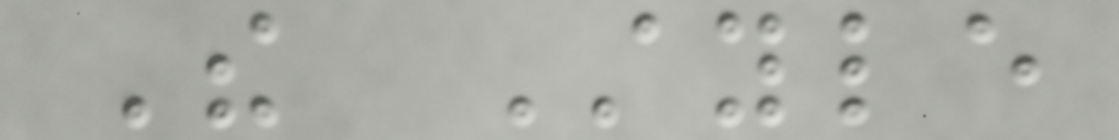The Style
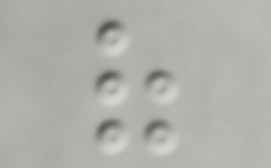of
